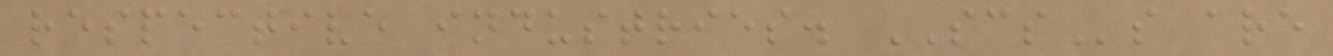respective industries. SCSs are
